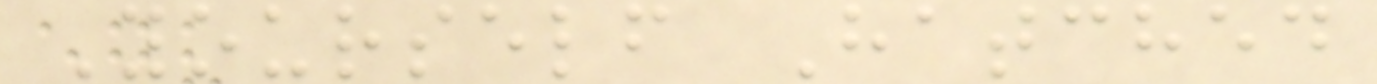Yourself Hatched
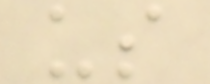us
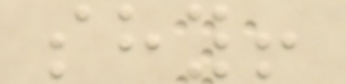shy!
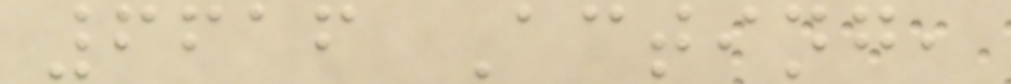6616 Acting,
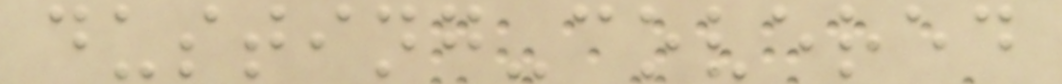dusting-covered
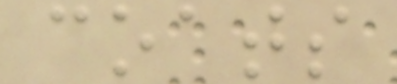coats
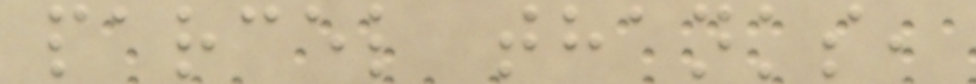parcel thanks,
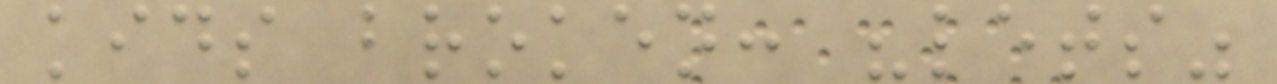kids broken: "lets"
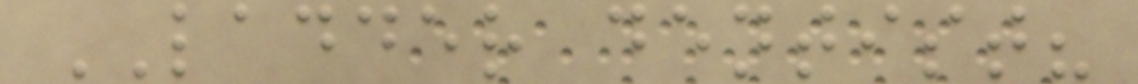LADDER dentist?
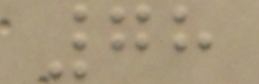78
